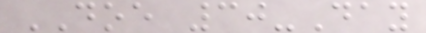DOE 30-Day
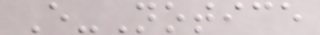E-Notice
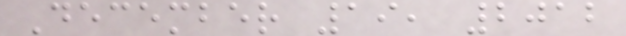December 19, 2012
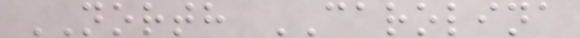NORTH CAROLINA
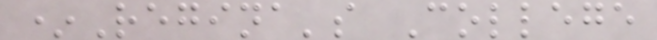*Regina's College
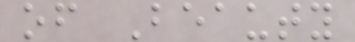of Beauty
